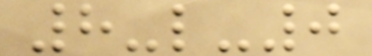8-l-0
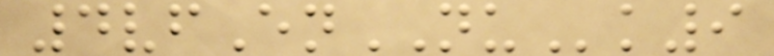4vfEnNUk9
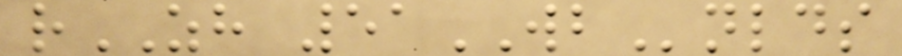rZH 51WBnlds
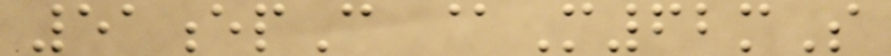51epC @M62mS
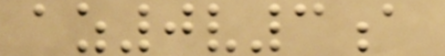az0v3a
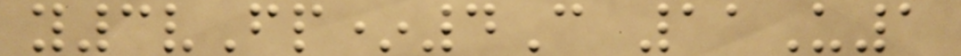y3vFp*4C 11U1
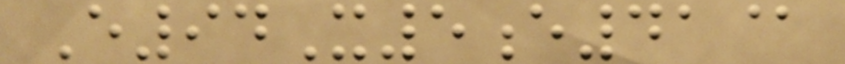E94X5e41@
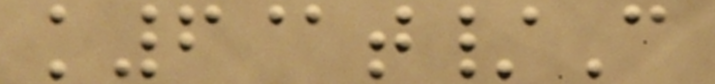k6@t/C
